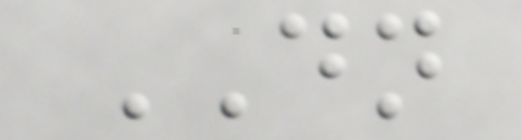DN
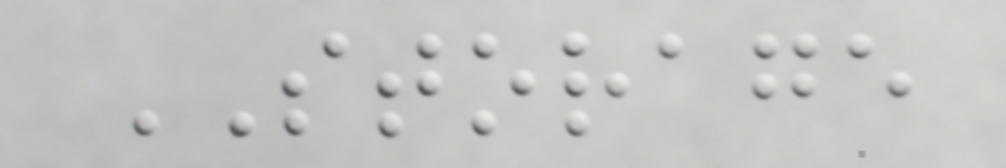STORAGE
